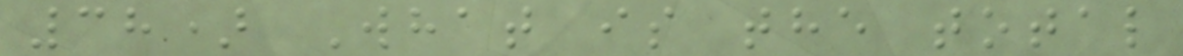38) What is the total
